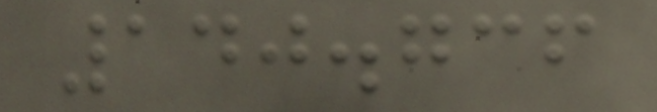140.736
